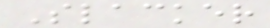Slacker
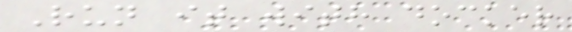Run it with docker
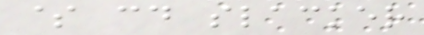$ cd slacker
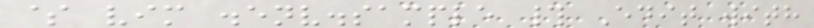$ vim .env.sample # Edit with
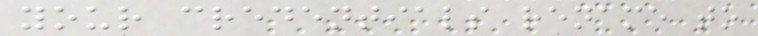your credentials rename to
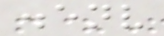.env
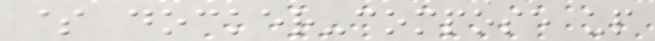$ docker-compose up
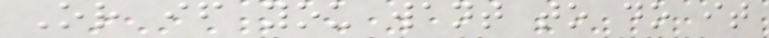Or if you want to do it
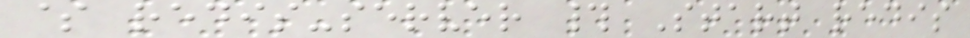$ redis-server # Start redis
